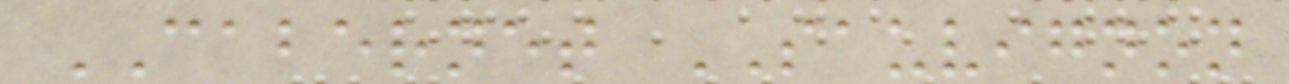CABERNET SAUVIGNON
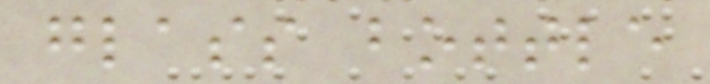glass bottle
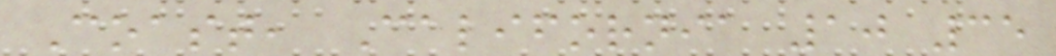Coast, California 10 35
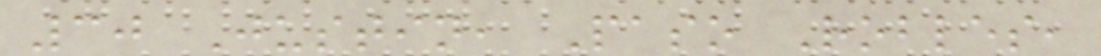30 Justin, Paso Robles,
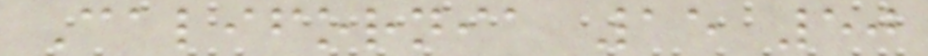California 15 50
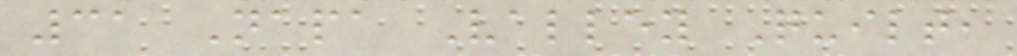31 Napa Valley Quilt,
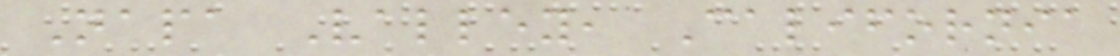Napa Valley, California
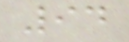94
